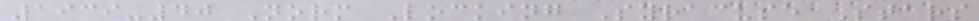1939-40 Norm Locking Syracuse Stars
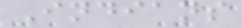Indians
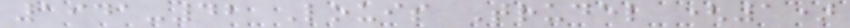1941-42 Louis Trudel (1)
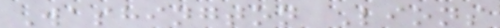Washington Lions
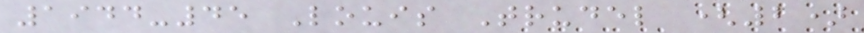1944-45 Louis Trudel (2)
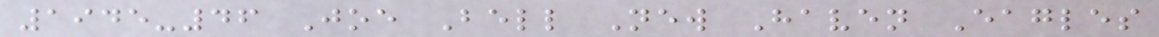1945-46 Joe Bell New Haven Eagles
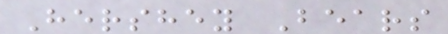Hershey Bears
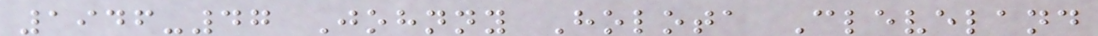1946-47 Johnny Holota Cleveland
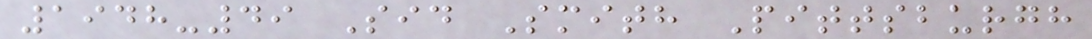1948-49 Sid Smith Pittsburgh
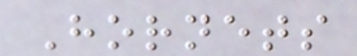Hornets
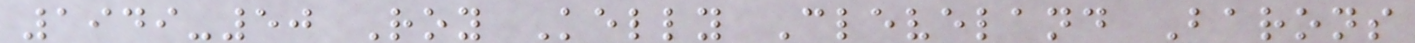1949-50 Roy Kelly Cleveland Barons
